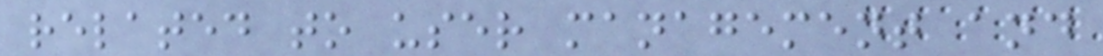related to user management and
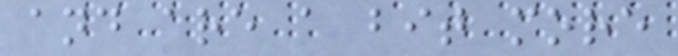and are a bit more
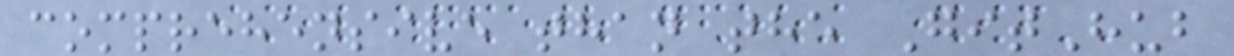comprehensive than the GitHub
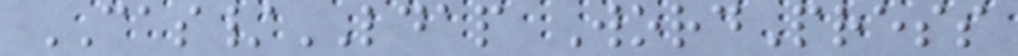CAS/LDAP WordPress
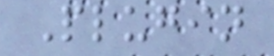Plugin
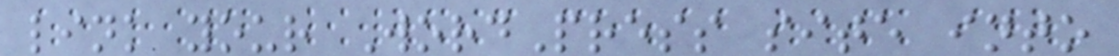link your WordPress site into
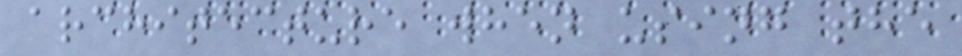architecture when using the
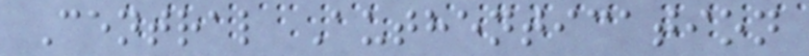Central Authentication
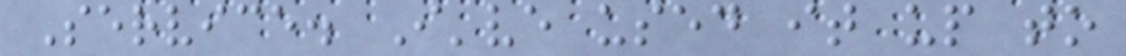Service. I've used it up to
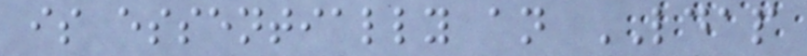is essentially an LDAP
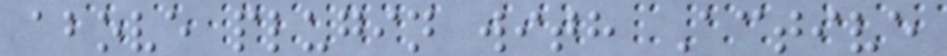above plugin with Active
